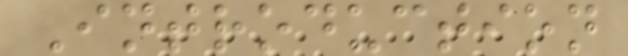Introduction
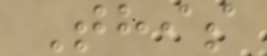This
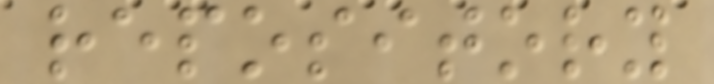repository
